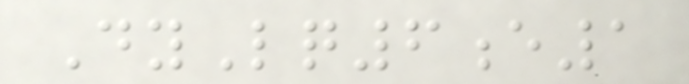DyLq6e1
